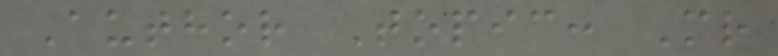Author Topic: Mr
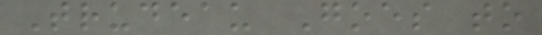Trudeau Goes to
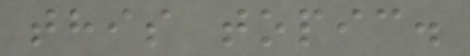this topic.
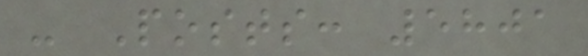- Posts: 5801
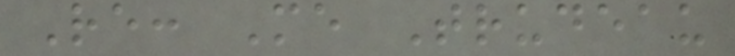Re: Me Trudeau
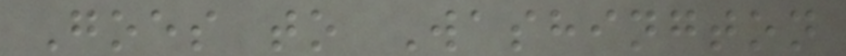Goes to Washington
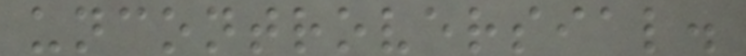uncontroversial.
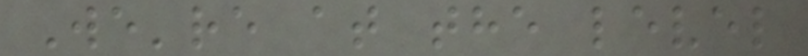We're at the level
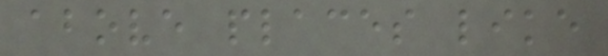above places like
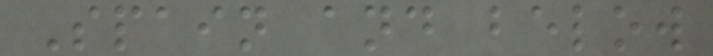Spain and below
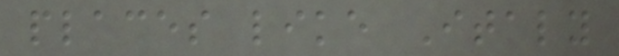places like Italy
